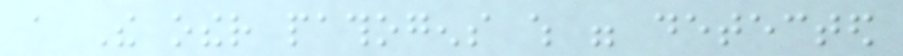a The other pathogens which were detected
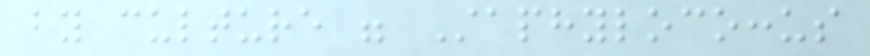by culture were Staphylococcus
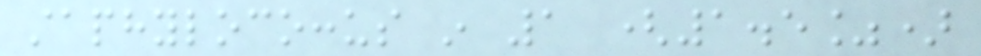staphylococcus in 1 (1.5%)
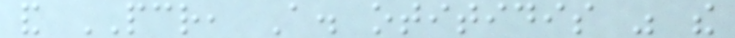and PCR, A. otitidis was the
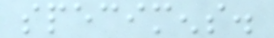specimens.
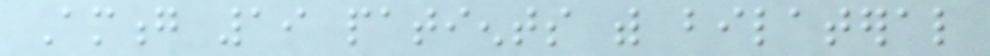Among 19 patients with bilateral
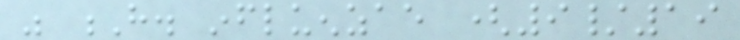was H. influenzae (9/19
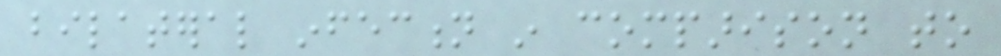bilateral infection in comparison to
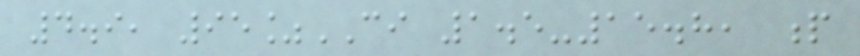4.9, 95%CI 1.5-15.8, p
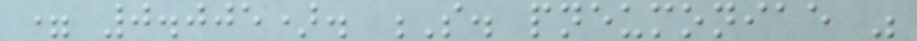= 0.005). S. pneumoniae was
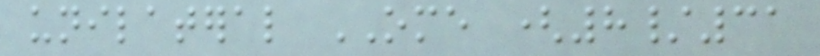unilateral OME (8/31
